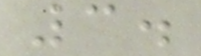3.
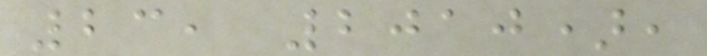23, 2010),
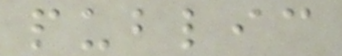public
